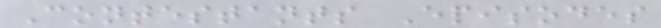Contestants Episodes
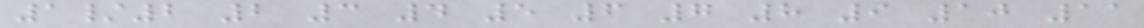1/2 2 3 4 5 6 7 8 9 10 11
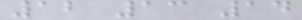12 13 14
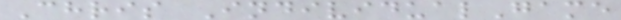Chris IndividualGame
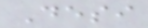Desi
